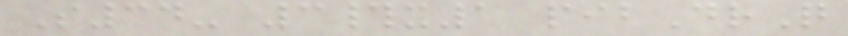S34- 3#x1 pibDrQ
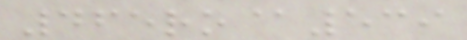465ro@539
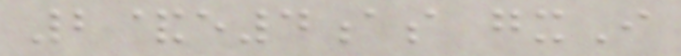2&e4as gxI
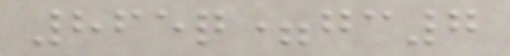865q=gc7
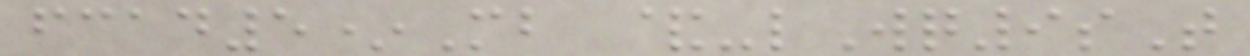fcad5*Mb &-lWq9sT
